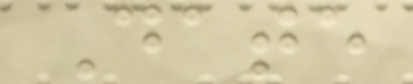Date
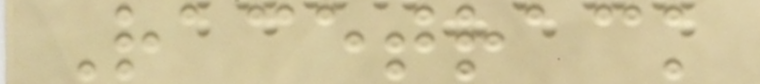Racetrack
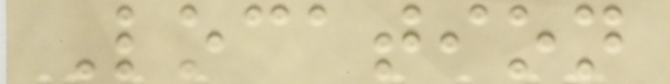Location
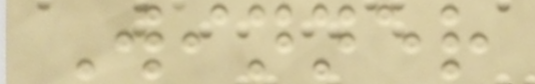Winner
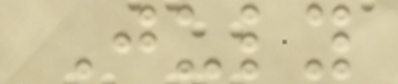July
